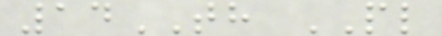14TH PL
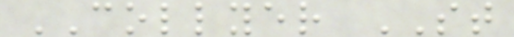COLLYER ST
